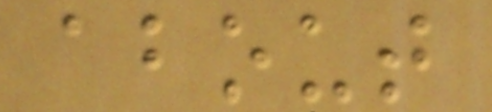about
